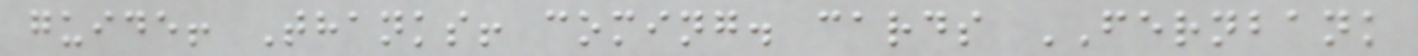guide! Thanks! coming. cards FERNBANK
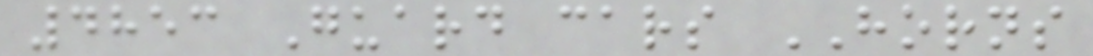4853 Guard cars HORNS
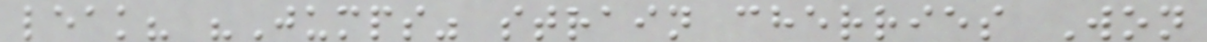leak? "Jumps" strain cherries Won
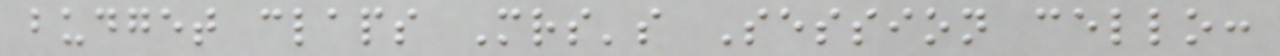budget claps Mrs's Session cello:
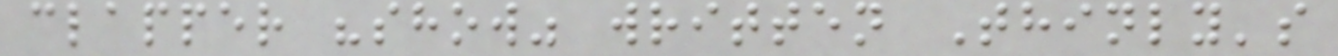clapper "show" written Thinly's
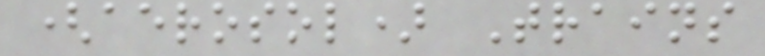(aerosol) Trains
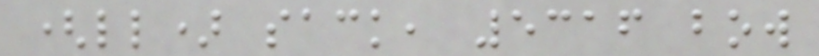(ll) sack, 5316 bow
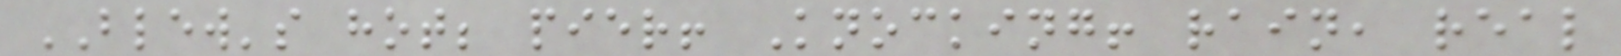BLEW's hot; pier! Knocking! rain, real
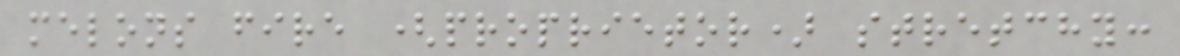melons fire (proprietor) stretchy:
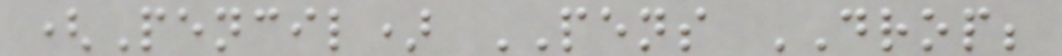(Pencil) PENS DROP;
